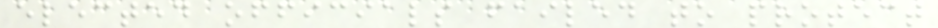elected officials failed to protect
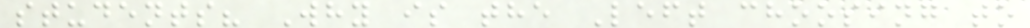students? Why is the Left choosing to
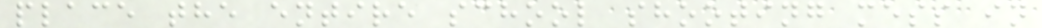place the entire school shooting mess in
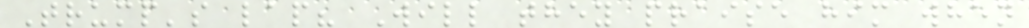Trump's lap? Will they praise him when
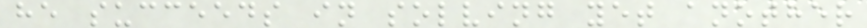he succeeds in solving yet another
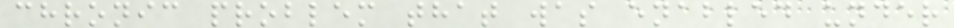chronic problem that was enabled under
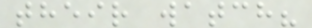their watch?
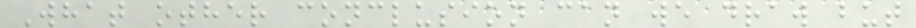What other conclusion can we draw but
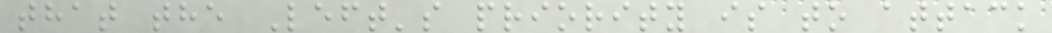that the Left's priority is to attack
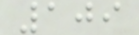109
